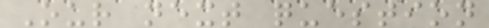Our next question
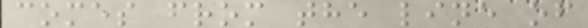comes from the line of
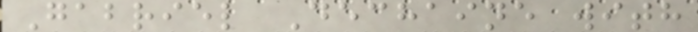Gabriel Dechaine with
